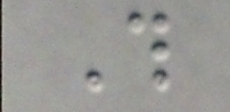This
